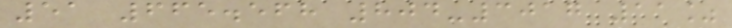51 665.568 804-3017 11%
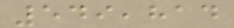549,814
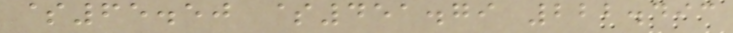$65.50 $451.79 222.493
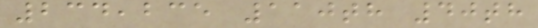234,235 110th 40th
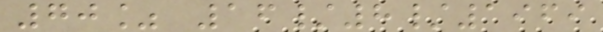70% 16/8/1969
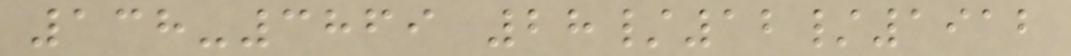138-3869 28/12/1912
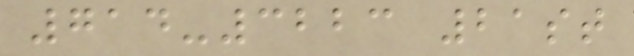714-3223 21st
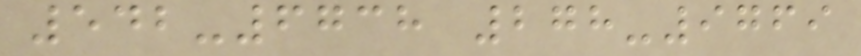542-6738 278-9769
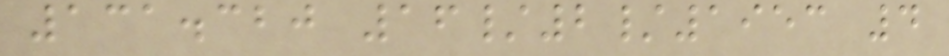131.320 16/2/1953 4
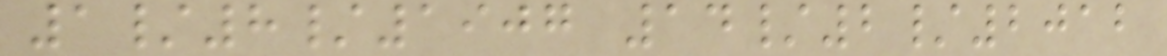1/8/1907 14/2/2012
